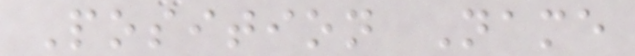Position Name
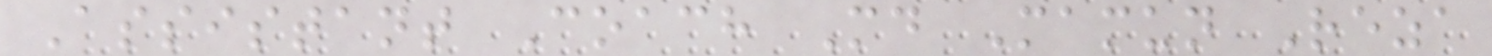Assistant Coach Md Mamun Reza
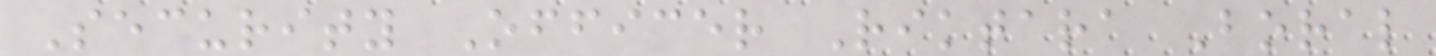Security Officer Riktara Boral
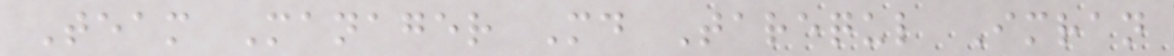Team Manager Md Tarequl Imran
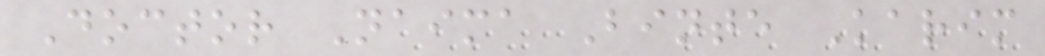Doctor Naima Binte Karim
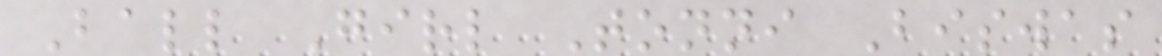Ball Girl Tonni Biswas
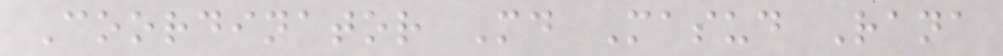Coordinator Md Masud Rana
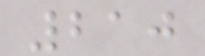210
